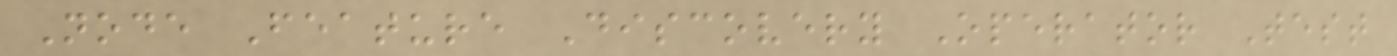Node Feature Discovery Operator Test
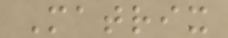Matrix
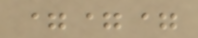===
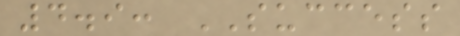4.9: SUCCESS
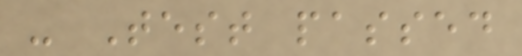- Test passed
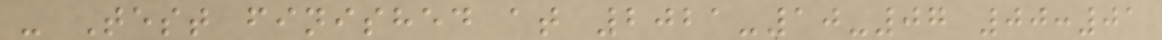- Test finished at 2021-10-07 00:01
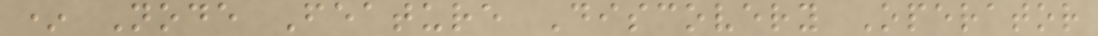* Node Feature Discovery Operator
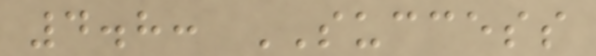4.8: SUCCESS
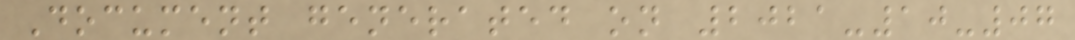Document generated on 2021-10-07
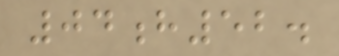04h52.
